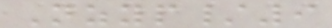Nzyp/9
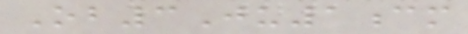Ob3Ju1cm
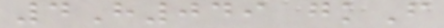4H049 gkF
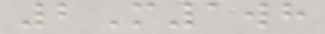2M1wh
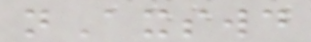nAxswd
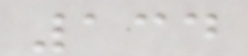134
